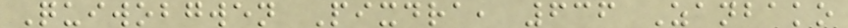Quiwobgwen Pixdra, 636 Zanbako
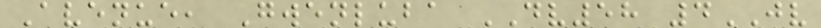Avenue, Gwenluba DV58 4JV
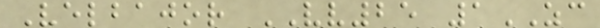Velbajor VV25 1ZC
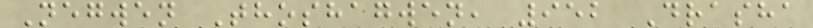Negwen Thoshagwen, 952 Drasha
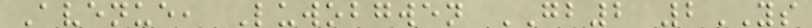Avenue, Luwobgwen GB2 2YS
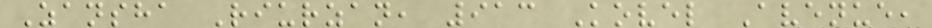Zansha Riurzan, 913 Kovel Avenue,
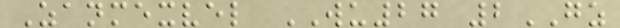Zanmexvel WU27 2GZ
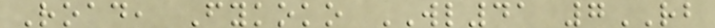Road, Fykoko WL41 7RB
